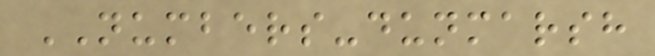NUMBERS-dunmarsh
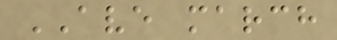AVE march
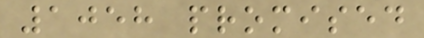1058 promised
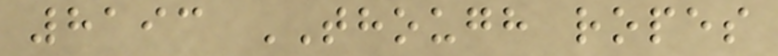8193 THOUGH ropes
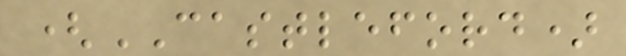(CASTLEFORD)
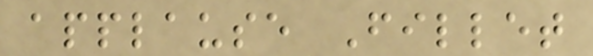applause Fillet
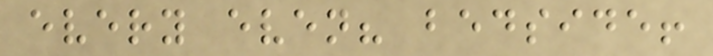every even? bedside!
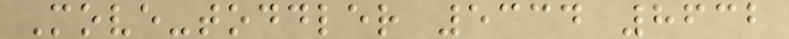Move-toddler 5334 8632
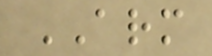ARM
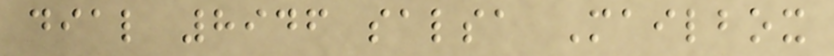dial 8946 salsa Mailbox
